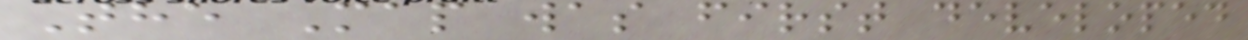The Map was first developed
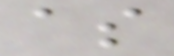as
